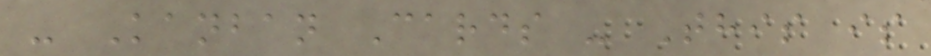- Kanban Cards - This is
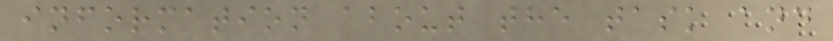information about the task and
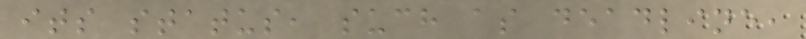its status, such as deadline,
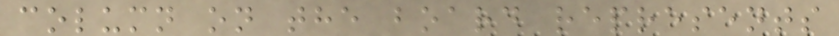column on the board represents
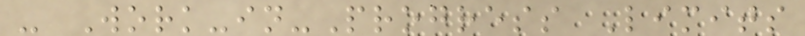- Work-in-Progress Limits
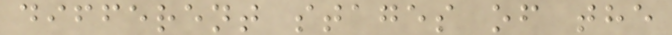different stages of the
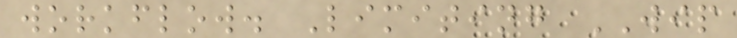workflow. Limiting WIP
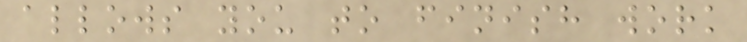allows you to finish work
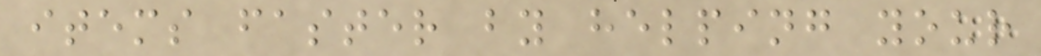items faster by helping your
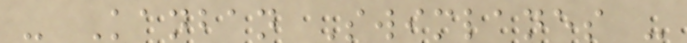- Kanban Swimlanes -
